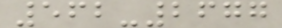562-2677
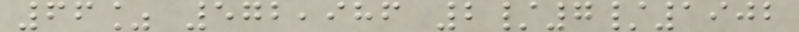66% 572,986 2/7/1902
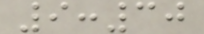9:30
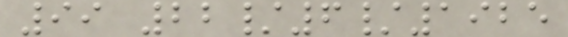99 22/6/1925
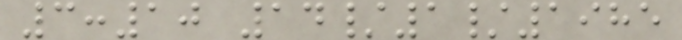3:10 14/1/1985
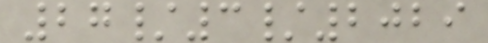27/3/2029
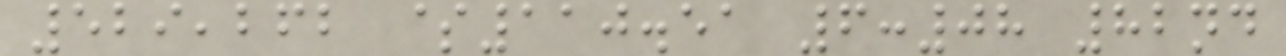529,262 $110.51 6:08 82nd
